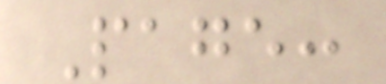Page:
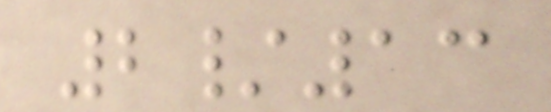2/13
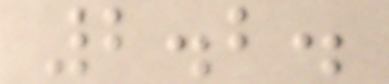2.2.
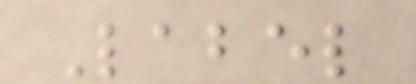Label
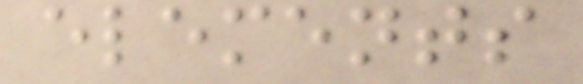elements
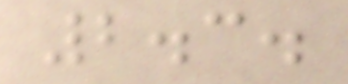2.3.
